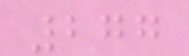277
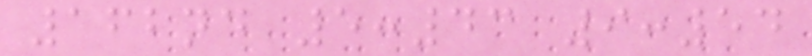162nd 5:43 9:54
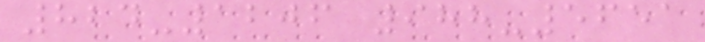824-1206 988-5651
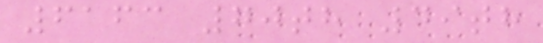6163 70th 49th
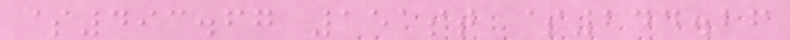$493.67 151st $244.26
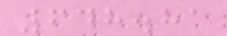648.81
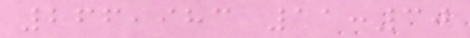266,983 11:30
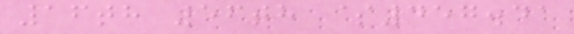16th 56th $457.41
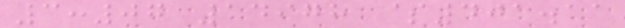3:07 14978 $401.11
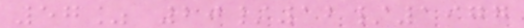57% 20/12/1977
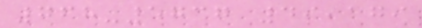768-5737 49,179
